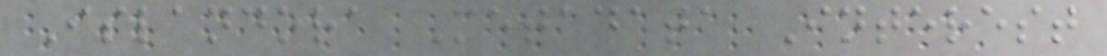Islandora Metadata Interest
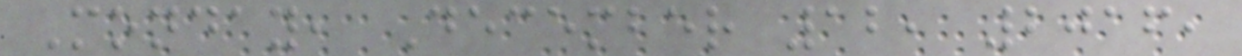Monday, December 12, 2016,
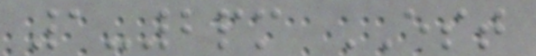1-2pm EST
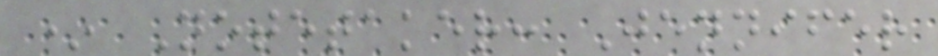* Notetaker: Jennifer
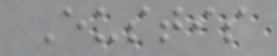Eustis
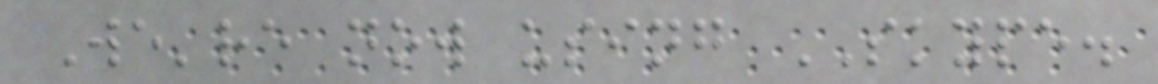We're now using SKYPE.
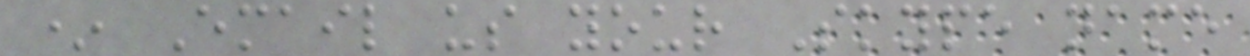* Email us your Skype name
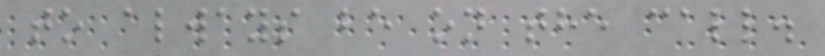to always be on the call.
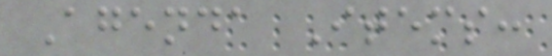Agenda Items:
